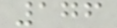176
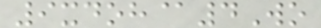9xdoh@4Wo
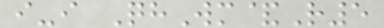i-i QhWm&R5
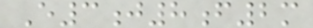E3j8f2m
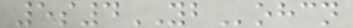5s4YBohcn
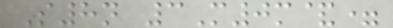S8n 3M0m&=
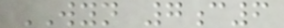WYN 7c6
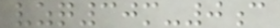vzq30m-0c
